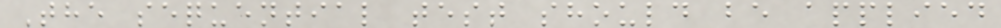The sequential test should be applied
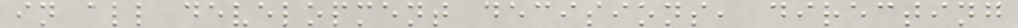in all development decisions, directing
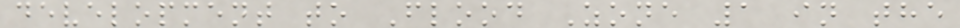development to Flood Zone 1 in the
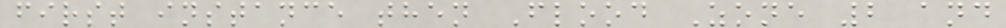first instance then Flood Zone 2 and
